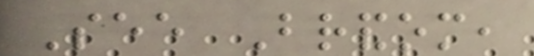See Brandom,
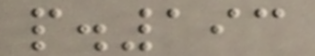p.193
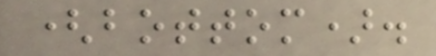(bottom).
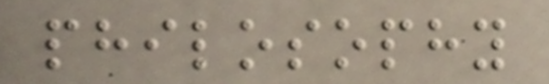philosophy
